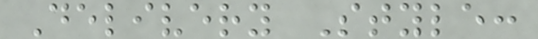Delivery Style:
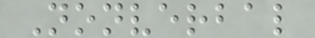Nonverbal
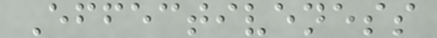Effectiveness
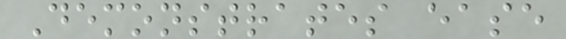Demonstrates ease
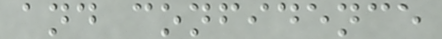and confidence
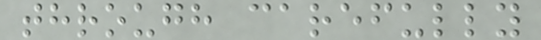through carefully
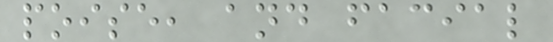poise, and facial
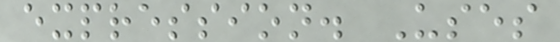expression. Uses
